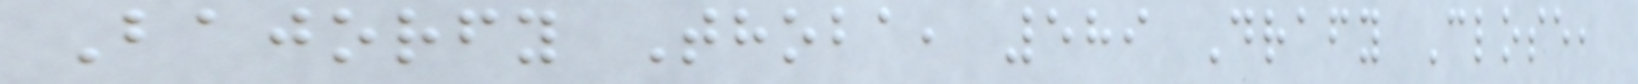Bajorfy Thoba, 589 Drafy Close,
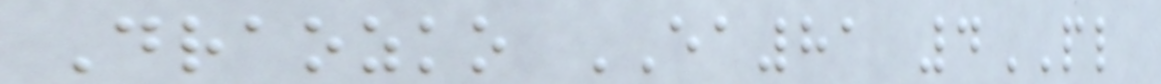Draozko EA81 4PL
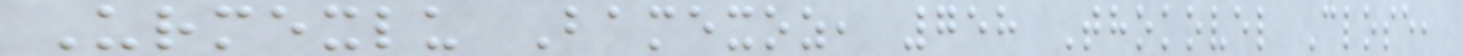Urmexlu Bamexoz, 758 Thokovel Close,
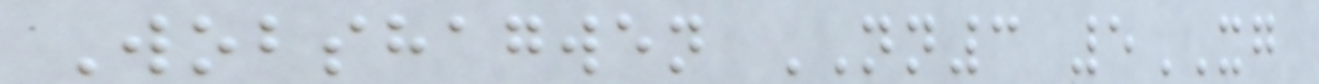Wobshagwen NN3 5XG
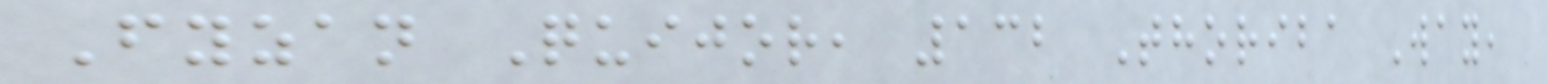Fyzan Quijor, 132 Thoriba Way,
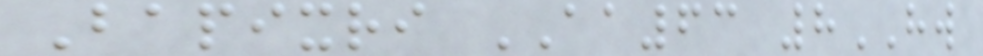Bapixri AA63 8HW
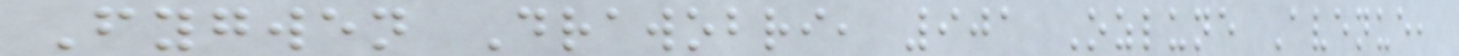Fygwen Drawobri, 901 Ozlune Avenue,
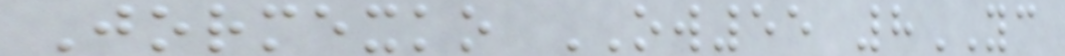Jormexko OW55 8YC
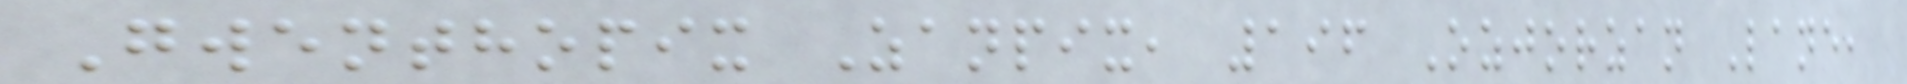Gwenthopix Zanpix, 196 Ozjorzan Lane,
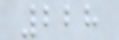228
